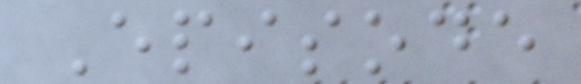Episode
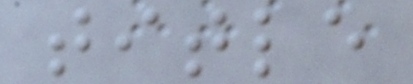title
